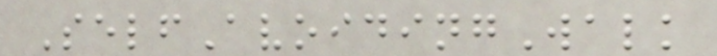SelfAvoidingWalk
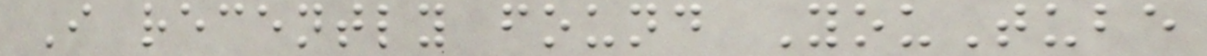I recently found YouTube
